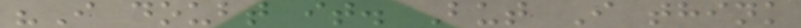"I doubt it. But I think
